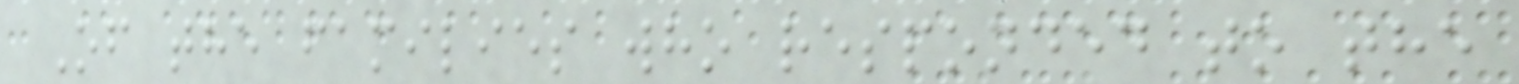Of the families who responded to the
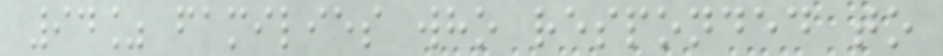94% families who responded to
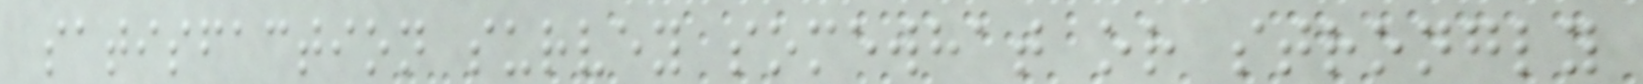satisfaction survey somewhat or strongly
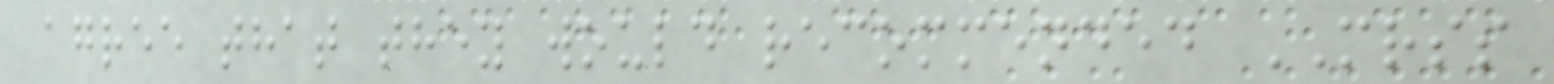agree that they would recommended MRSS
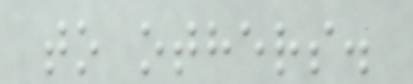to others.
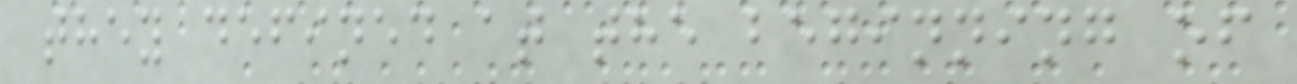they defined at the beginning of
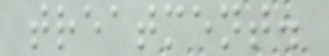treatment.
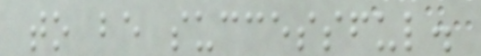to be successful.
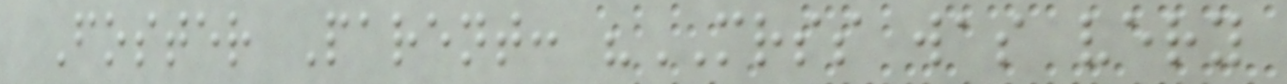Foster Parent: "MRSS was very
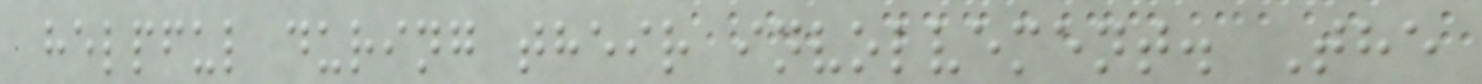helpful during their involvement. The
